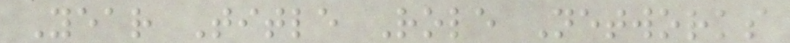Year Title Role Networks
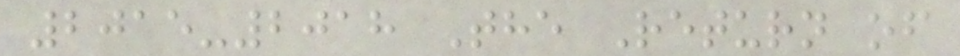2015-2018 The Return of
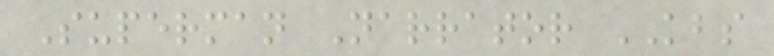Superman Narrator KBS
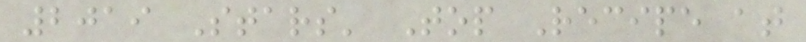2019 Stars' Top Recipe at
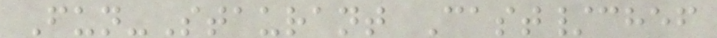Fun-Staurant Cast/chef
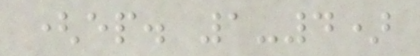(ep. 1-4)
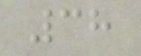38
